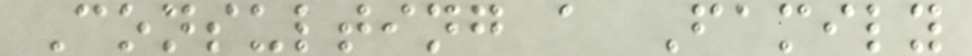Consulting a Family
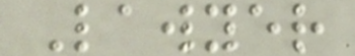Lawyer
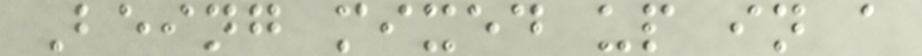Being mixed up in a
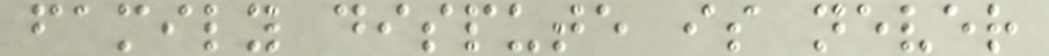family dispute is never
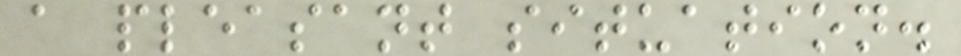a pleasant situation.
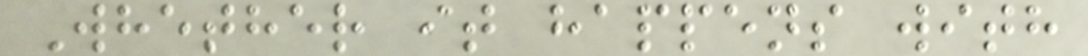Whether it happens with
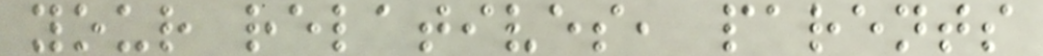your relatives, parents
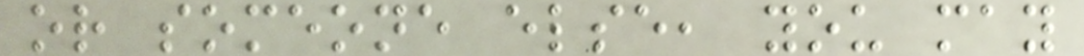or someone else, you may
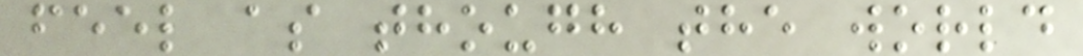feel as though the world
